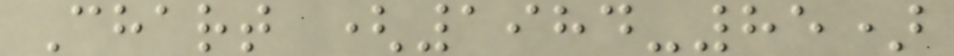Chart (1984-85)
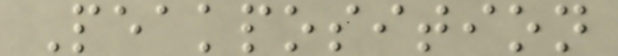Peakposition
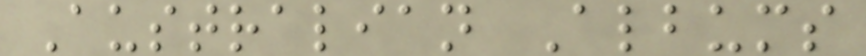Australian Albums
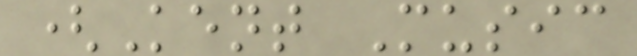(Kent Music
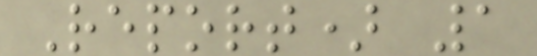Report) 1
